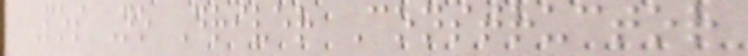Pos No Driver Constructor
